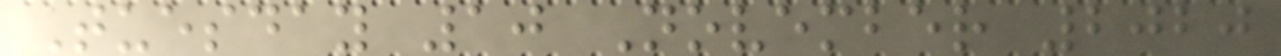Tuesday 10 November 2020
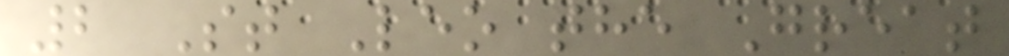2 St Leo the Great
